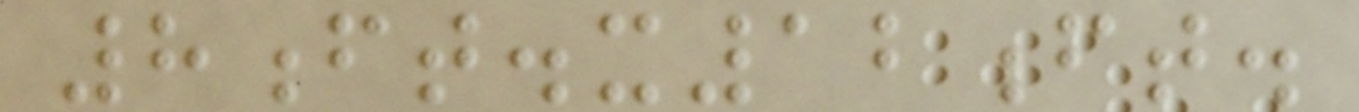8ft.x12ft.
